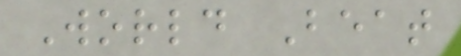World Beat
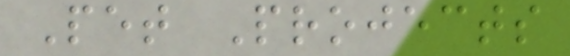Pet Projects
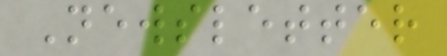Newsletter
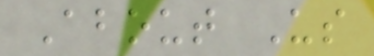About Us
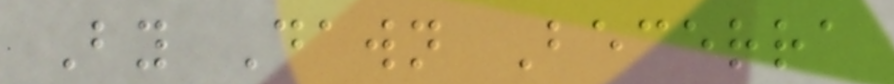By Dawn Becerra
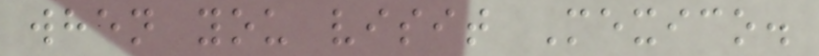when you visit Mexico.
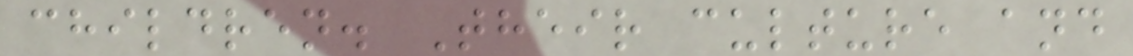children. Their culture and
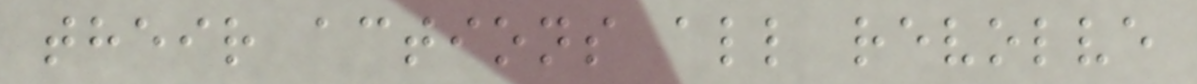their actions all revolve
